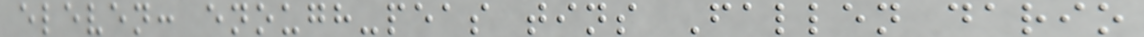eleven: enough-peas tins Fallen dario
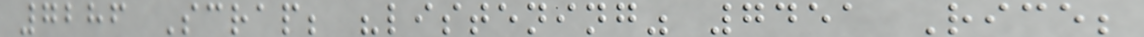7286 Scrap; "listening" 7451 Rice;
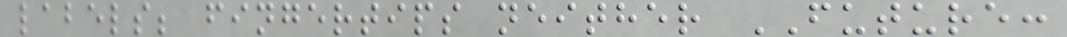labels; fingertips neither FUTURE:
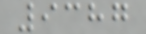9387
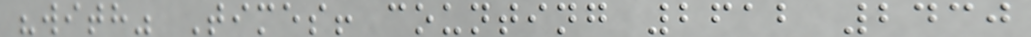"with" Times! counting 2612 2430
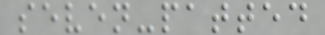seven-patted
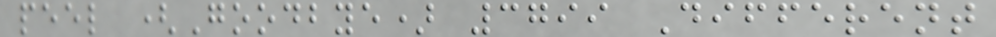peel (Goodbye) 3799 Different
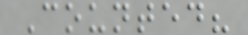Counted?
